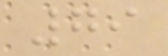79
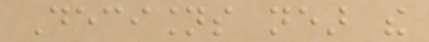Decisions near the
